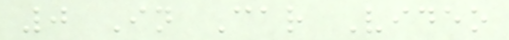0 In Car Video
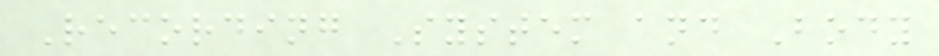Recording System and Body
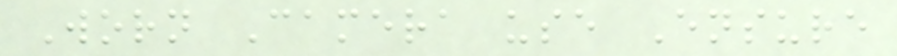Worn Camera use Ensure
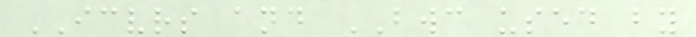ICVRS and BWC used by
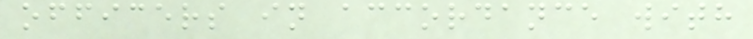officers in accordance with
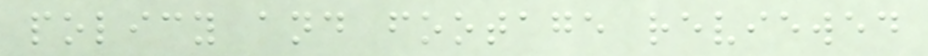policy and footage reviewed
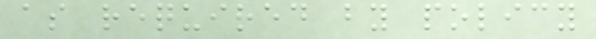as required by policy
